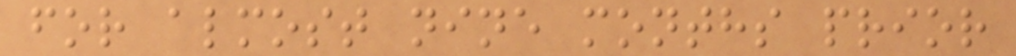for almost nine months prior
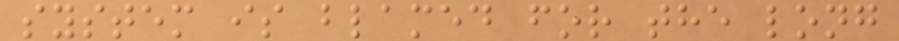system is blamed for the long
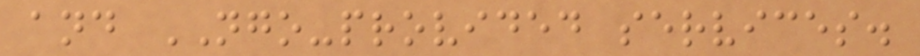and NGO-provided services.
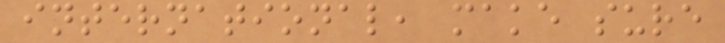international, make sure
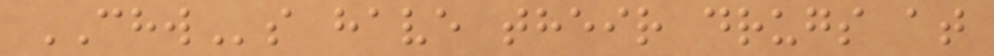CHWs have their drugs at
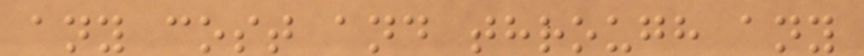any cost and through any
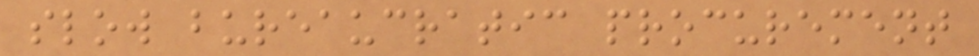slow bureaucratic procurement
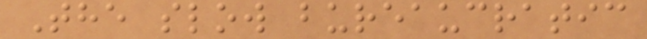The slow bureaucratic
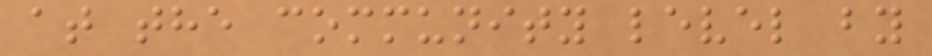at the community level by
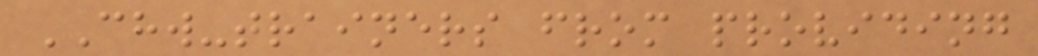CHW-trainers from providing
